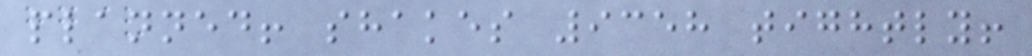planned! shakes 9358 tightly!
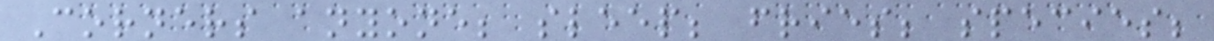Corners anyone; sleep; fries; species;
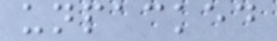unpacked
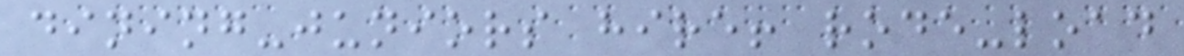dining-juniors hire! rode-load
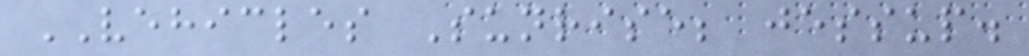VEHICLES Sunrise; jessup.
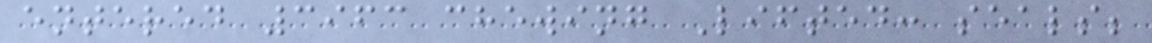entered 3963 chewing Lifted: seals;
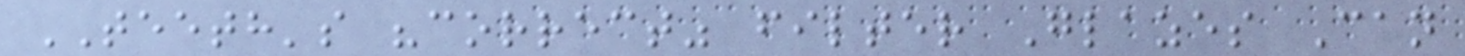TEETH's "correct" filter Glazes Can
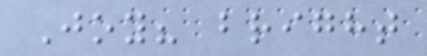Joy? bright
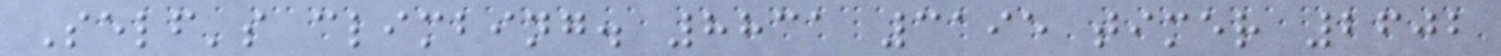Self's climbing. 8831 3195 timer 2602
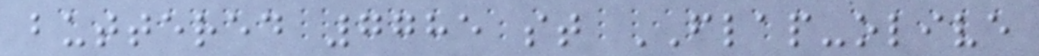buttered 7785 st FLAP-olive
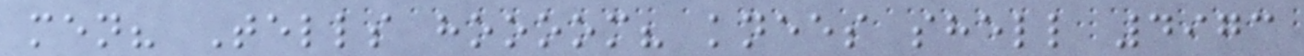men? Tells hoooom? knees shell 4973
